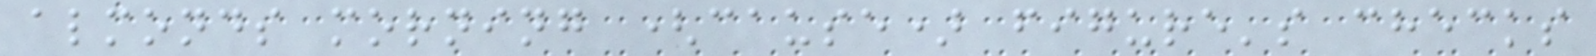almonds morning (cause) figure's checks
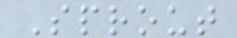Sprout
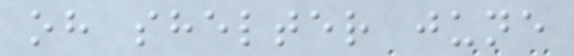oh shelter june
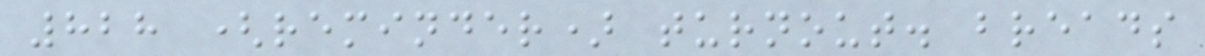828 (reminder) turnout. breads
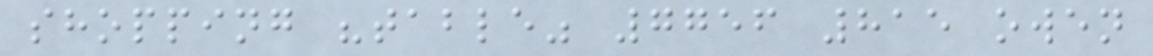shopping "table" 7756 815 owen
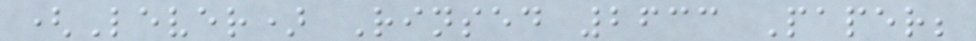(Lever) Rinsed 2633 Paper;
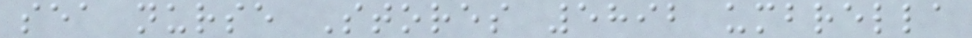sea nurse Stores 5892 umbrella
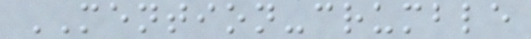MENTION-crumble
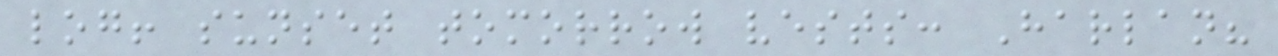log! sunset tomorrow vests: Harlan?
